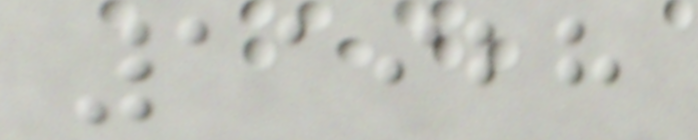11928
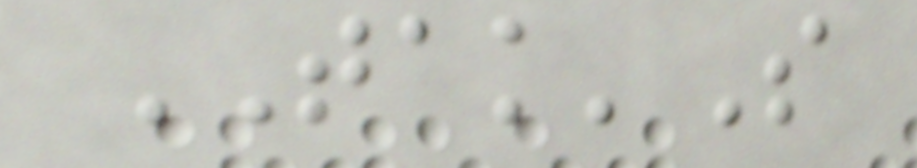TAK'S
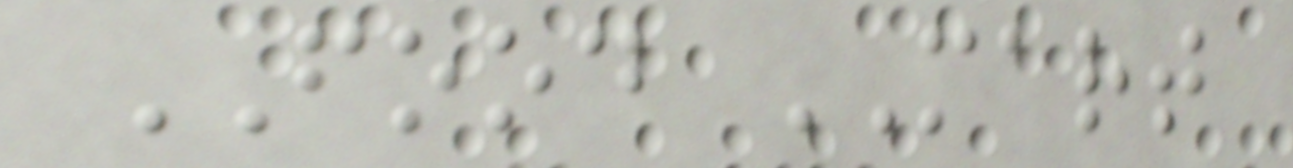FOOD MART
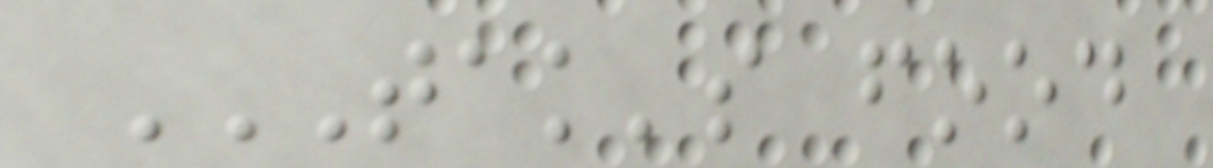TAK'S FOOD
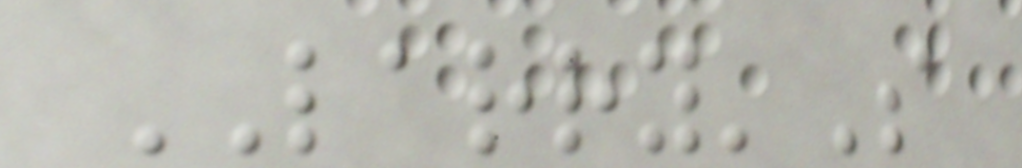LARRY'S
